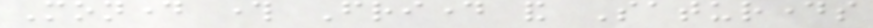Monday through Friday and Saturdays
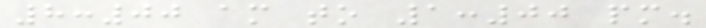8:00 am to 1:00 pm.
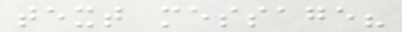text message?
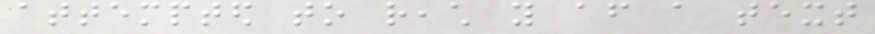attempted to reach you after a text
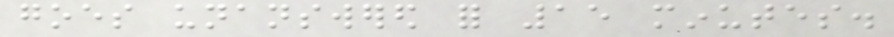goes unanswered for 15 minutes.
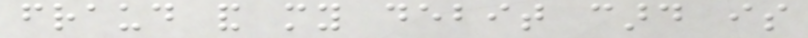fraud and my debit card is
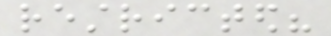restricted?
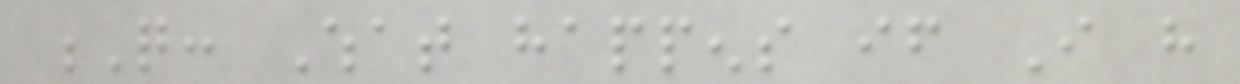Q: What happens if I have
